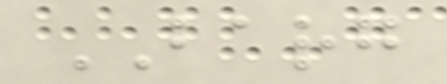BARG
